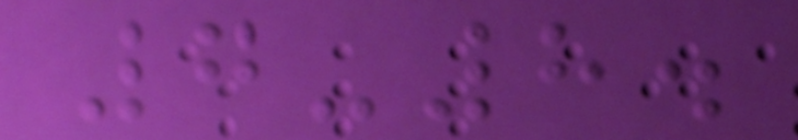7-8.
